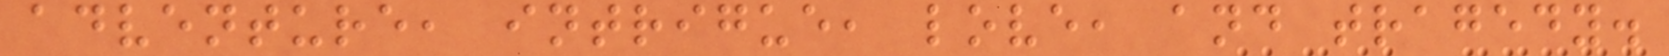adventure, intrigue, love, and tragedy.
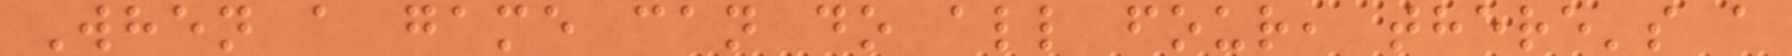When a game can do all four, there's a
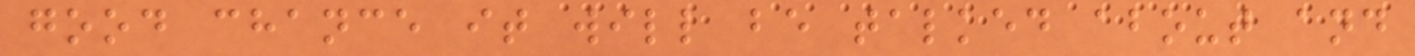good chance it will be talked about and
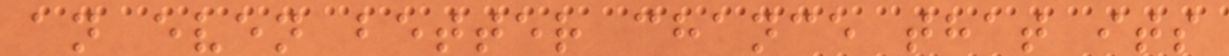an even better chance that its
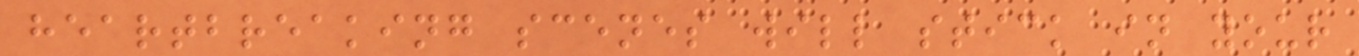heartbreaking scenes will stick in your
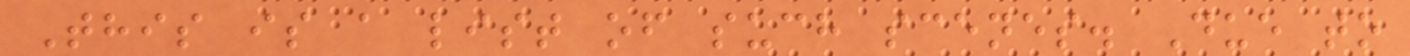This is a list of such scenes. Due to
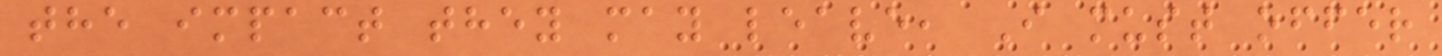the impact they may leave, I must offer
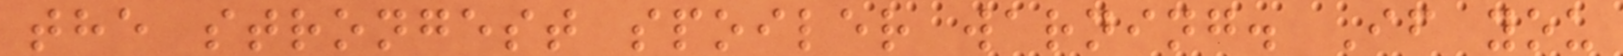the strongest spoiler warning. If you
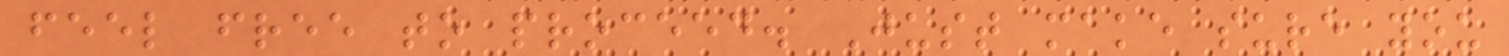feel free to proceed. Just make sure you
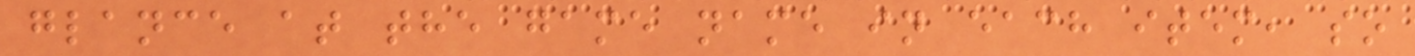glance at the game name in each item, so
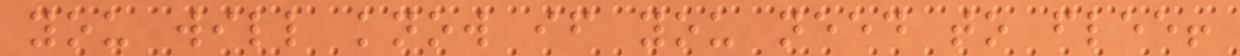you will know if you need to flee!
